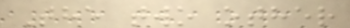The two other
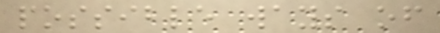possible ways of
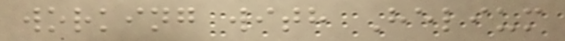working with Helium
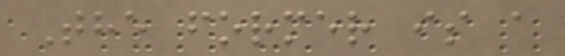The former is a
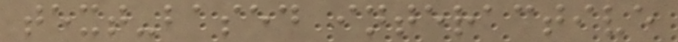text-based interactive
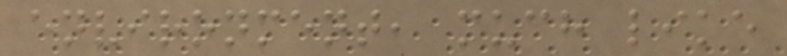environment, much like
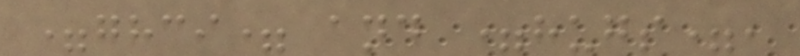=ghci= and =hugs=,
